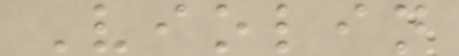Violin
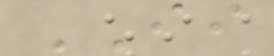II
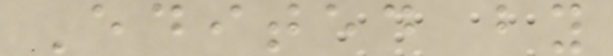Edited by
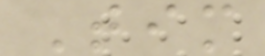Tim
